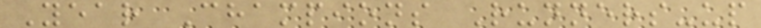Year Champions Runners-up
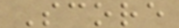Score
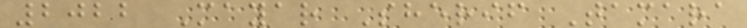2022 Mayar Sherif Tamara
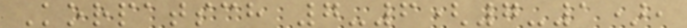Korpatsch 7-6(7-1),
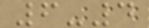6-4
